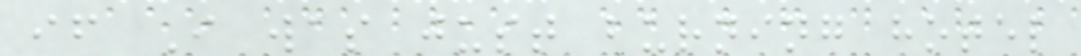if I was just burning hotel
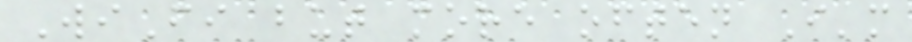WiFi but more often I'm
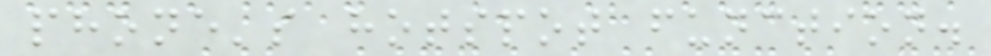phone's hotspot function.
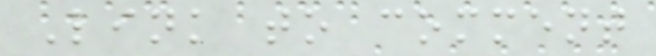Link to comment
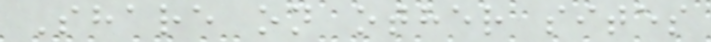Share on other sites
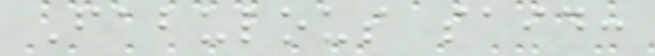Fabulous said:
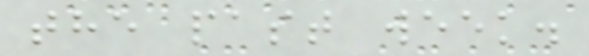the past week.
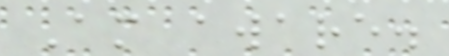Am aware.
